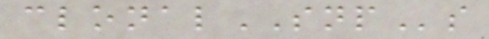clonalSNPs
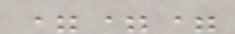===
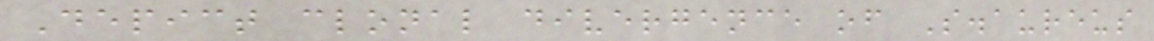Depict clonal divergence of S.aureus
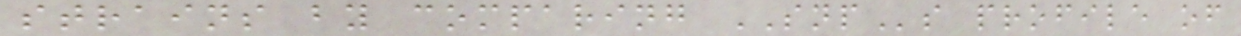strains by comparing SNPs profile of
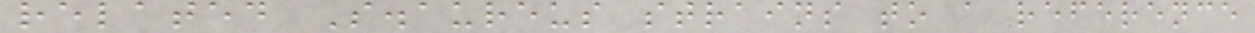related S.aureus strains to a reference
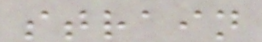strain
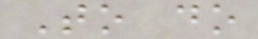To do
